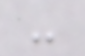-
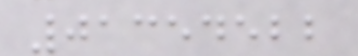01354522
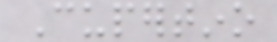Cupertino
